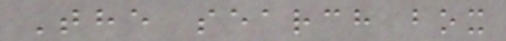The search box
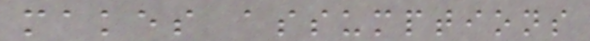makes assumptions
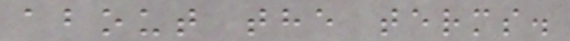about the terms.
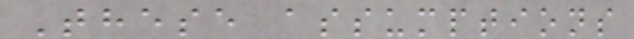These assumptions
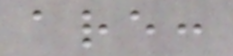are:
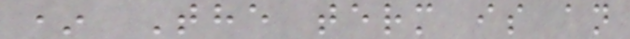* The term is an
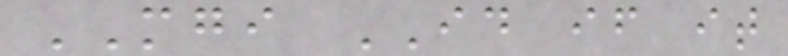MGI ID if it
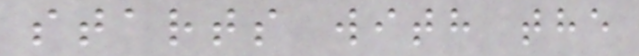starts with the
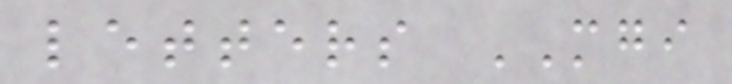letters MGI
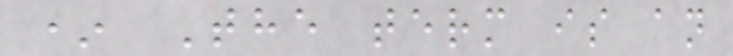* The term is an
